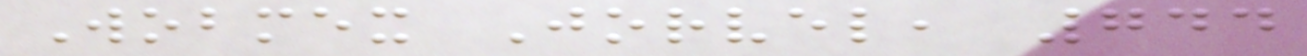Wobmex Jorvel, 744
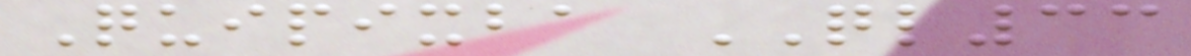Quipixba QL33
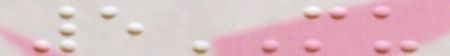5MU
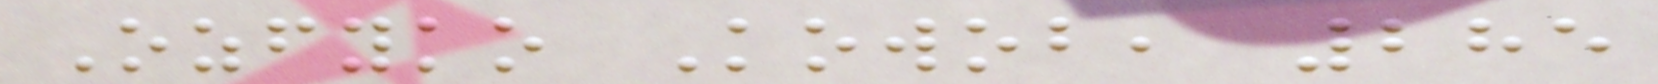Ozfyko Kowob, 285
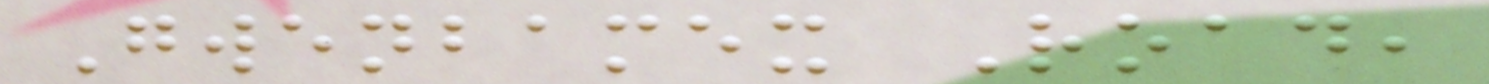Gwenbamex Road,
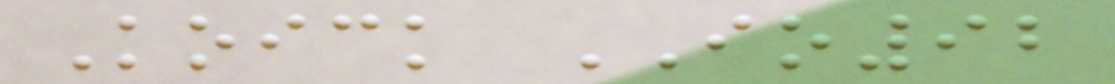Koick IO92
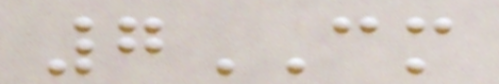7CM
